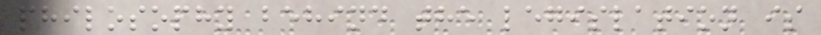philosophy behind the legislation is
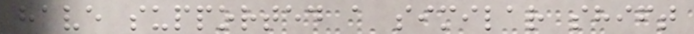have supported a similar shift
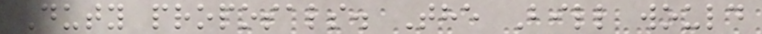Duty proposals. The Bill would
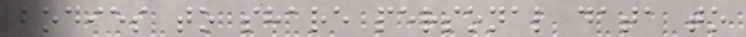bodies to share personal data to
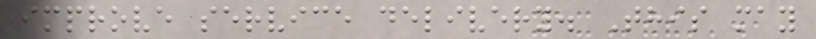improve service delivery. This may
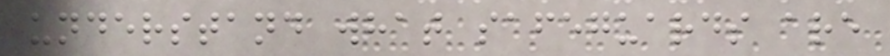understand what safeguards are
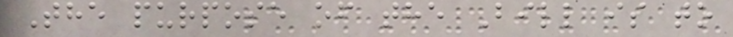The purpose of the Bill is to
